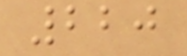220
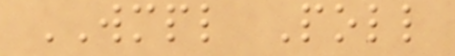WMPL Poll
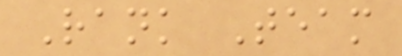Rank Team
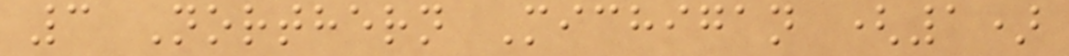3 Northern Michigan (1)
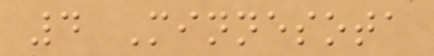4 Minnesota
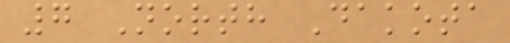7 North Dakota
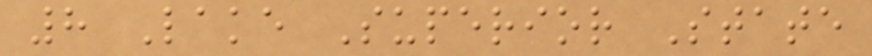8 Lake Superior State
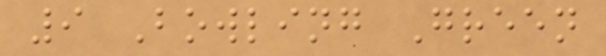9 Bowling Green
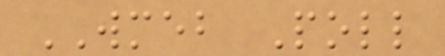WMEB Poll
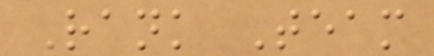Rank Team
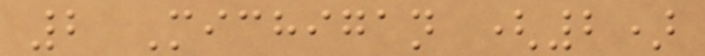2 Michigan (2)
